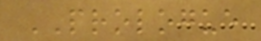PROLOGUE
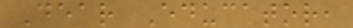Dear Educator,
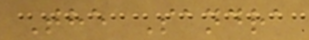The Sandra
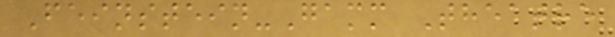Feinstein-Gamm Theatre
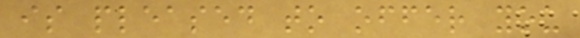is pleased to offer you
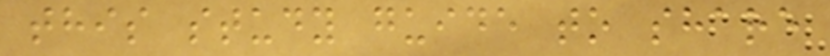this study guide to share
